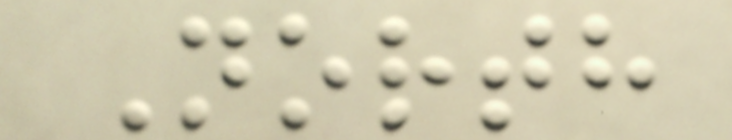North
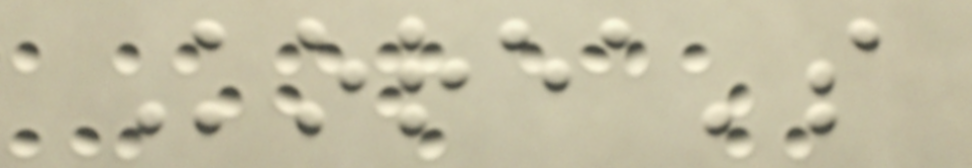Korea's
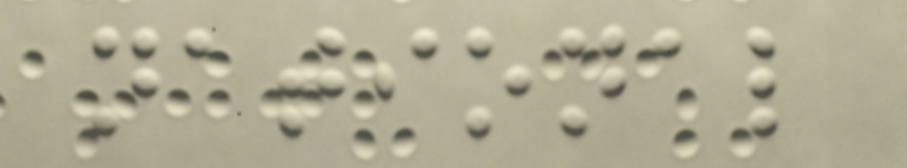national
